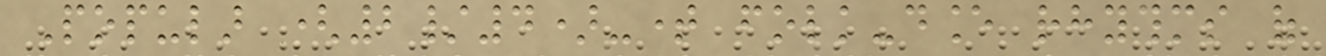Popular (2/4)-time folk-dance rhythms of
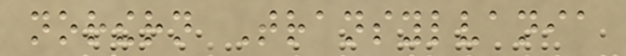northern Transylvania
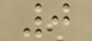0
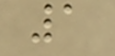1
